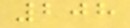208
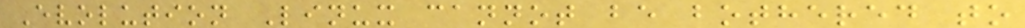Evolution Linux cannot be bothered to
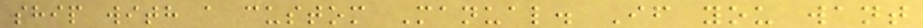ship with a custom Manual. If you want
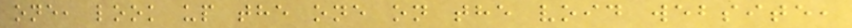one, look up the one on the void website,
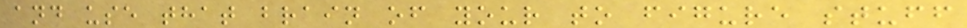and use that brain of your to figure stuff
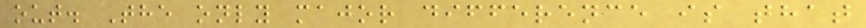out. The only major difference is that
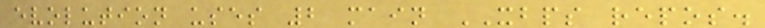evolution uses 2 main XBPS repos.
